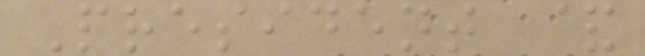President &
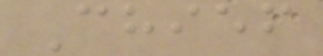Chief
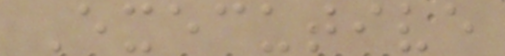Executive
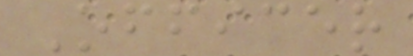Officer
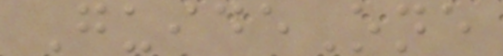GuideOne
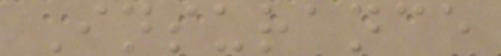Insurance
